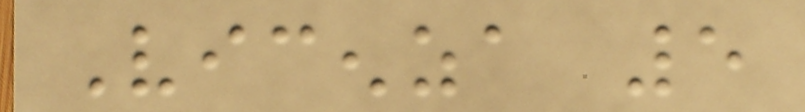Vicenza 5
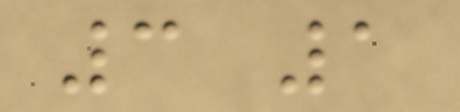3 1
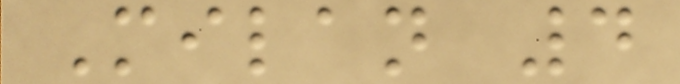Milan 4
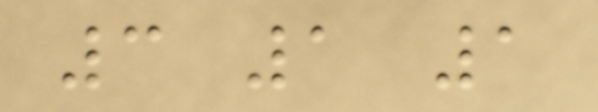3 1 1
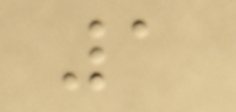1
